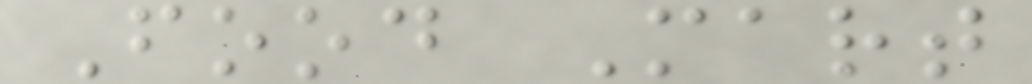Food Mart
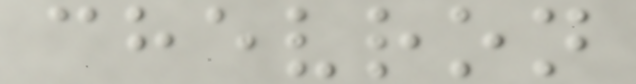chevron
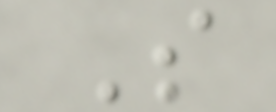S
